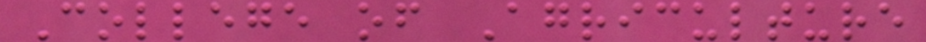College of Agriculture
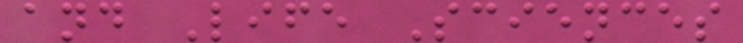and Life Sciences
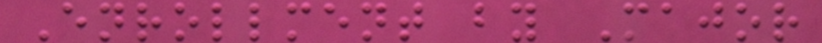Enrollment by Major
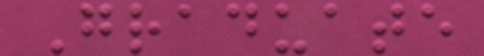Graduate
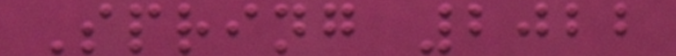Spring 2022
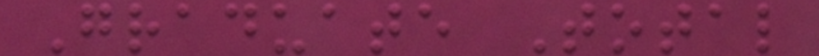Graduate Total
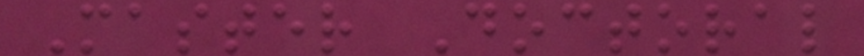Master Doctoral
